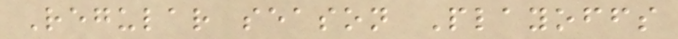Regular season Playoffs
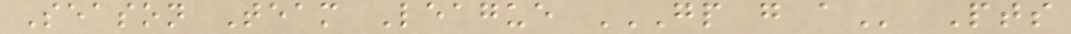Season Team League GP G A Pts
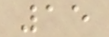15
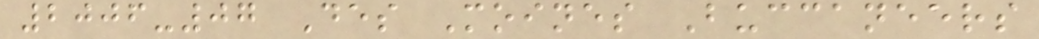2006-07 Des Moines Buccaneers
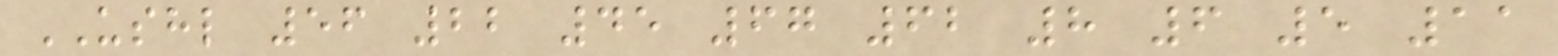USHL 56 22 45 67 62 8 6 5 11
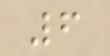6
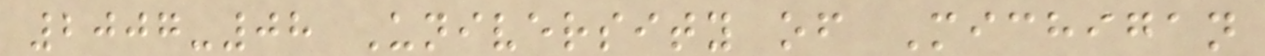2007-08 University of Michigan
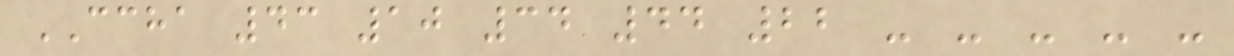CCHA 43 10 34 44 22 - - - - -
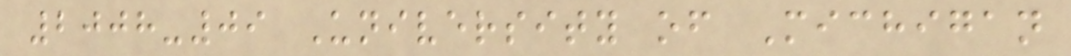2008-09 University of Michigan
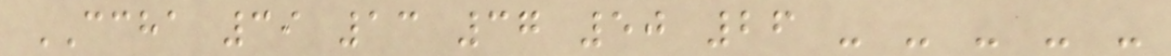CCHA 39 13 37 50 26 - - - - -
